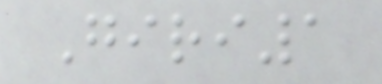Giri1
